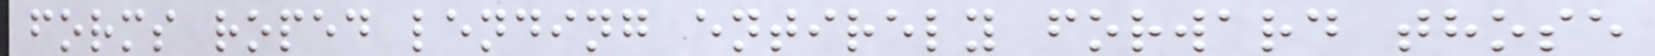forms roped lending entirely forward those
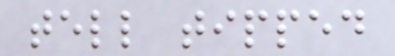tell tipped
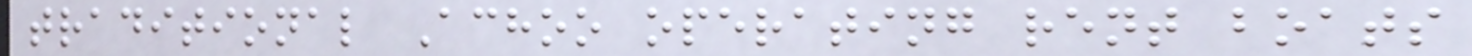traditional Achoo operating rent boats
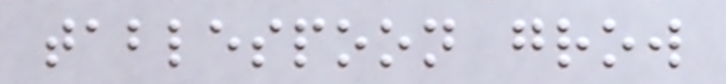tablespoon grow
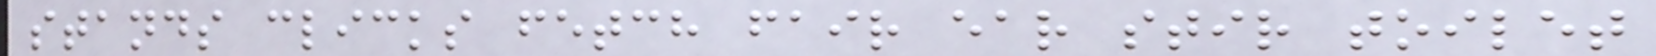stands clicks fetch fair ear stir toilet
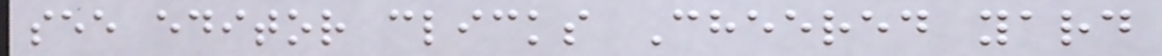see editor clicks Cheered yard
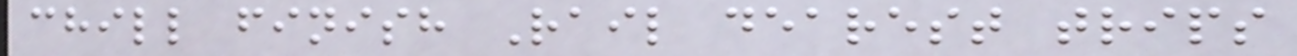chill finish Rail dearest trips
